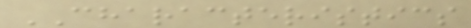CHARACTERISTICS
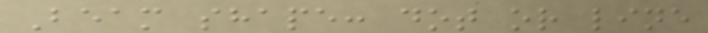Beam shape: dot or line
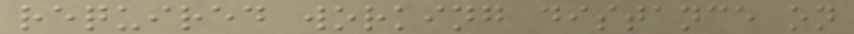required working distance on
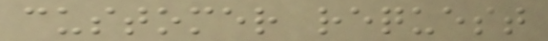customer request
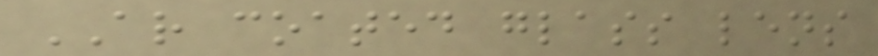AR coated glass lens
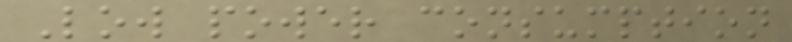Low power consumption
